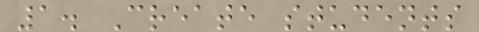1. Create students
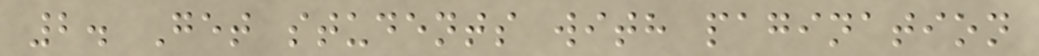2. Get students with pagination
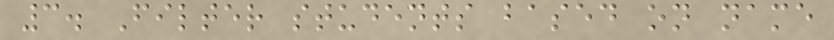3. Filter students based on name
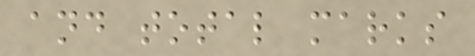and total marks
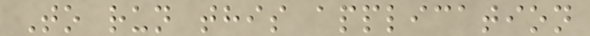To run this application
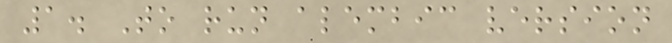1. To run alembic version
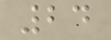24
